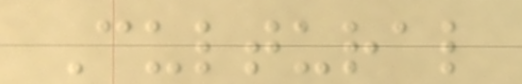Cultural
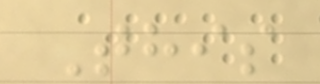This
